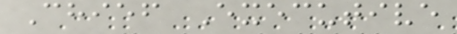Chief Executive
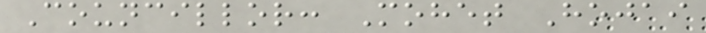Councillor: Mohet Hojai
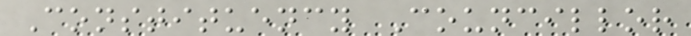Constituency Councillor
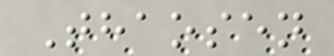Thaosen
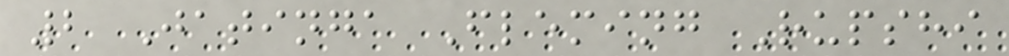2 Jatinga Fleming Rupshi
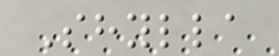Shylla
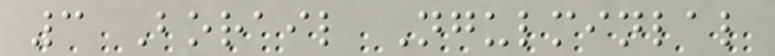3 Borail Ngulminlal
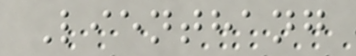Lienthang
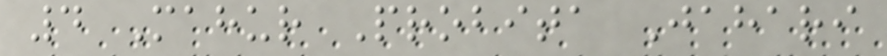4 Mahur Probita Jahari
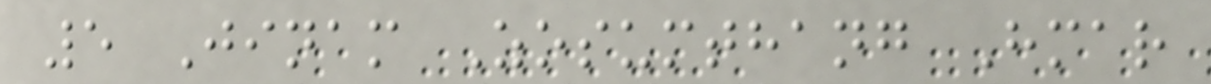5 Jinam Zosumthang Hmar
